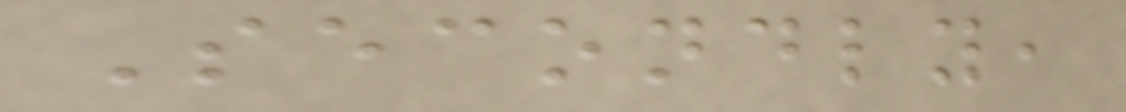Secondly,
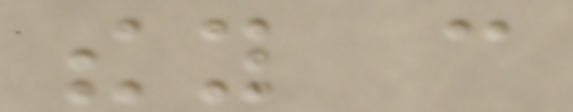they can
